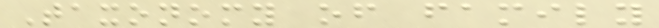Taxonomy of family
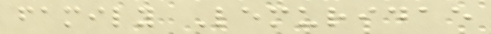family Lemuridae
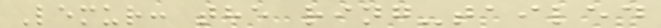Lemur: the ring-tailed
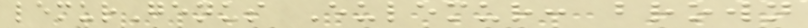lemurGenus Eulemur: brown
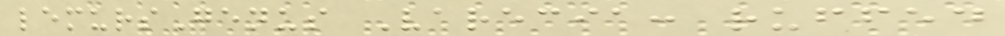lemursGenus Varecia: ruffed
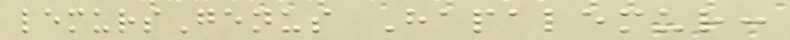lemursGenus Hapalemur:
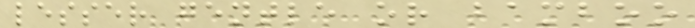lesser gentle or bamboo
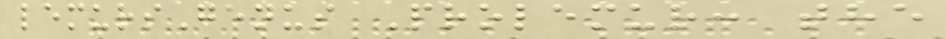lemursGenus Prolemur: the
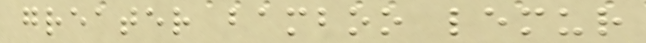greater bamboo lemur
